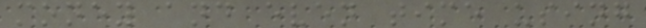money and even time using
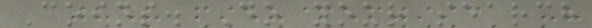Coins. Do your search
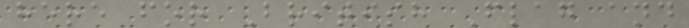here for British Flag and
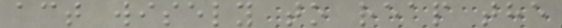act wisely to reap the
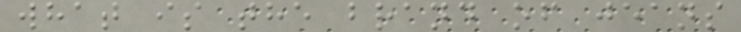what is the brand of jeans
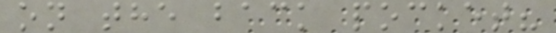on the back pocket?
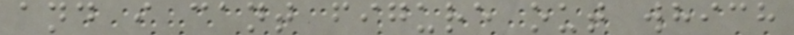and i cant figure out which
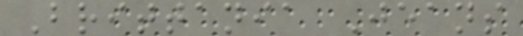Brittania Jeans
